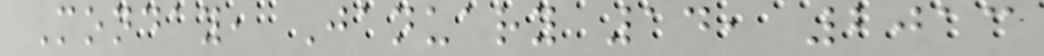Monday, January 14, 2013
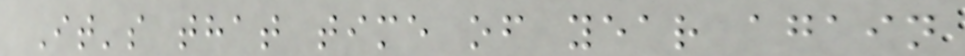It's that time of year again
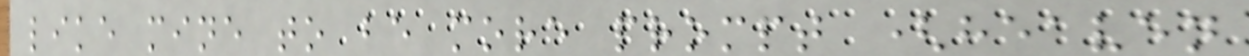like mine to be more prompt (heaven
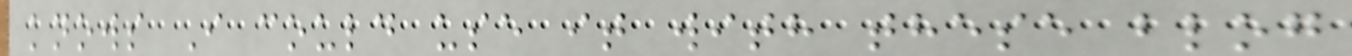knows I could use it with these blog
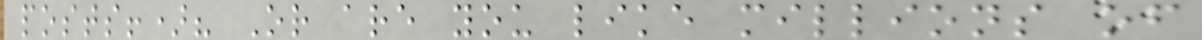posts!)? Or are you like millions of
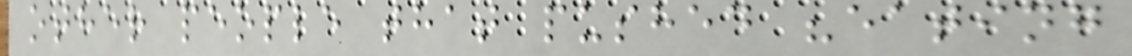other people that pushed "eating
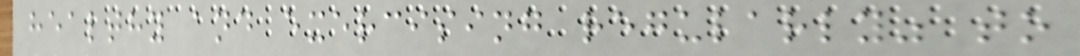healthy and exercising regularly" to
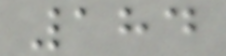184
